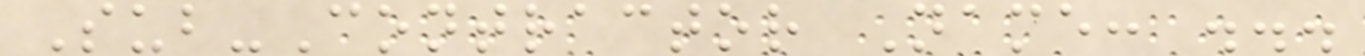Sub-Contractor Name: ...
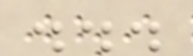...
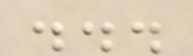...
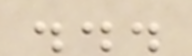...
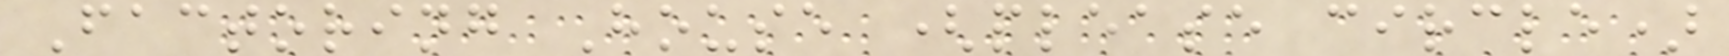Factoring House (please circle)
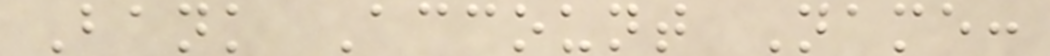Bank Account Name:
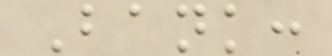Bank:
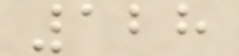128
